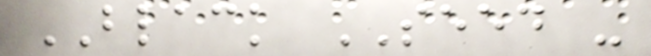BLACK SEED -
